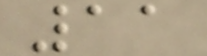11
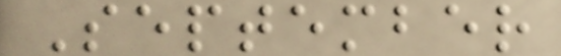September
